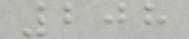208
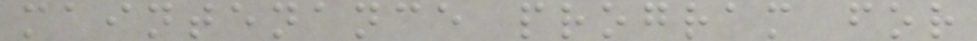maintenance program for
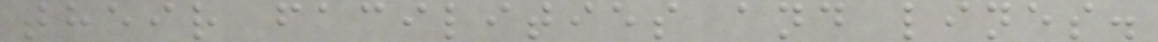their facilities and lines.
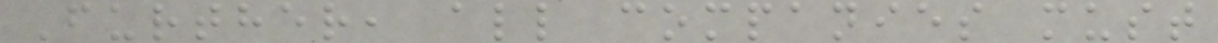Further, all companies must
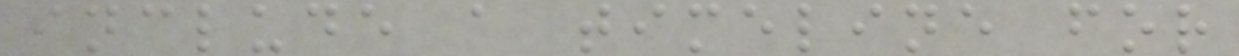include a timeline for
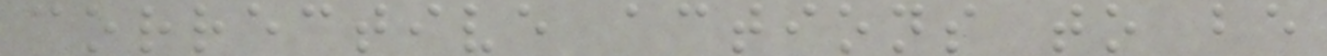corrective actions to be
